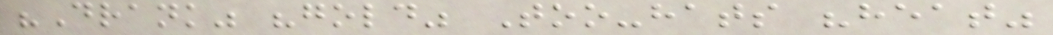"Drank" "gold" Too-hats "heat"
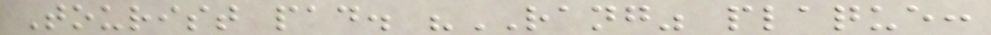Tourist pad. "RANG" plaque:
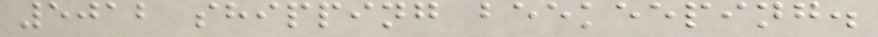5012 shipping beekeeping.
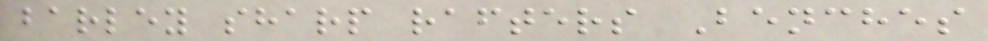barley sharp rafters Benches
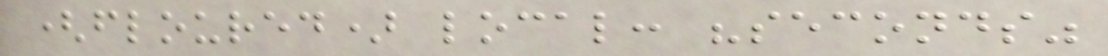(floured) local: "seconds"
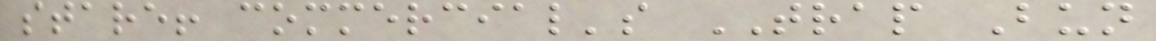stare! commercial's TRAP Bun
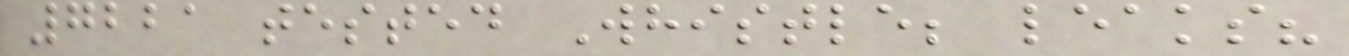7221 tested Whistle; leaks?
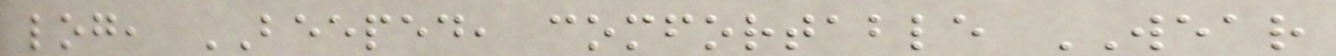log, BEEPED, comfortable WEAR
